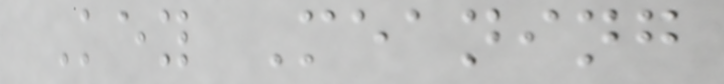Key Meaning
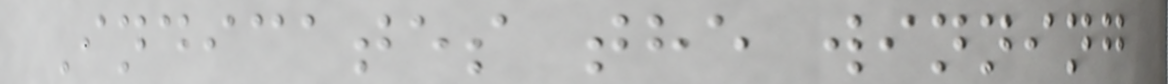Indicates the winning
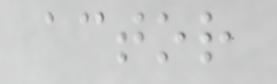actor
